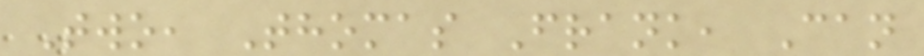Two, Thomas Frank, Can
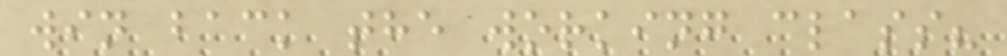win back the working class?
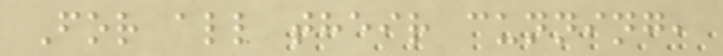For all their cunning,
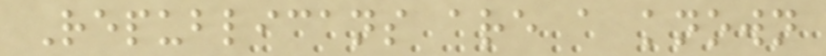Republicans are a known
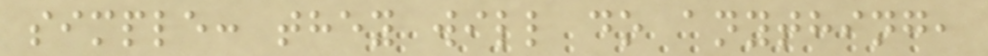simple: they will do anything,
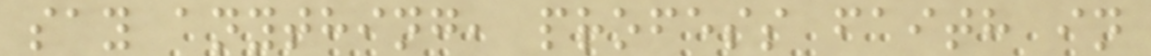say anything, profess faith in
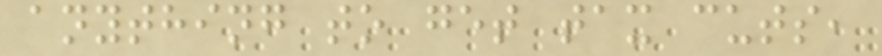anything to get tax cuts,
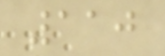110
